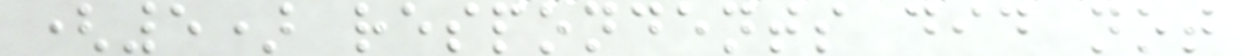(5) respondents did not
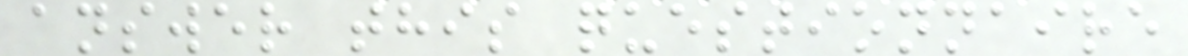answer this questionnaire
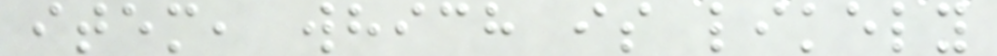item, which is likely
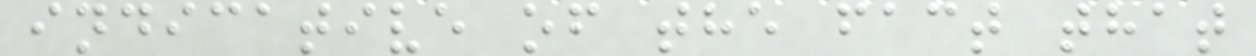indicative of the fact that
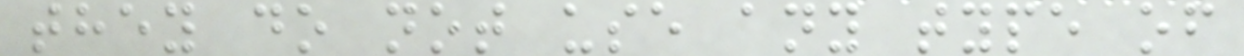they do not use any type of
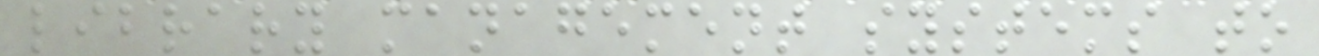library management systems to
